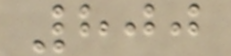800
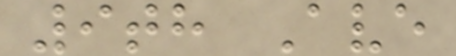9th Ave
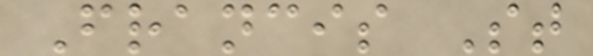Francis St
